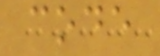code
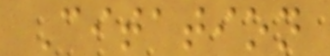Citation
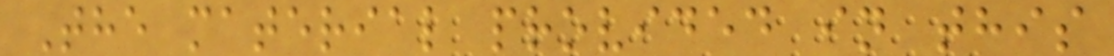The material provided in this
